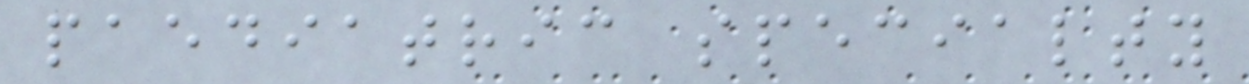paediatric specialty
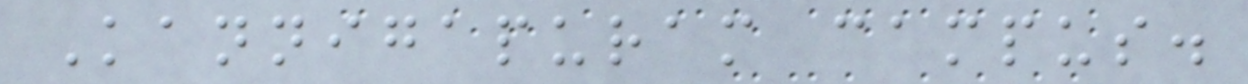Kannigapuram campus.
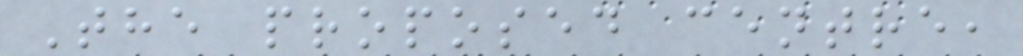The proposed centre,
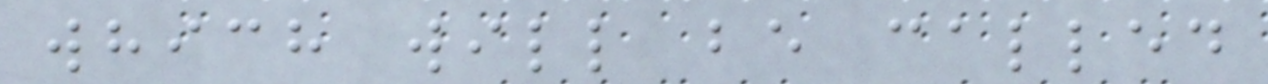which will be called
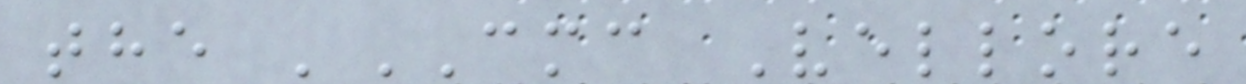the 'CMC Vellore
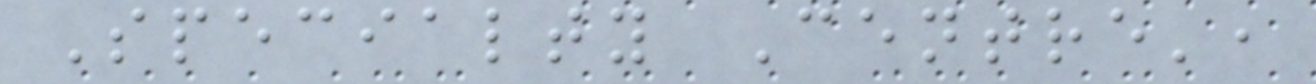Specialty Centre',
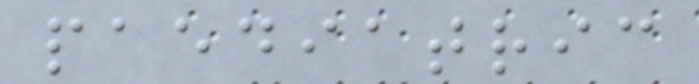paediatric
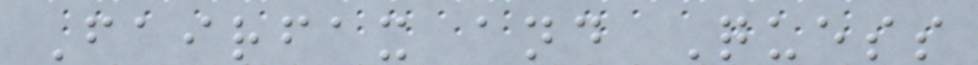Fairfax and Quess
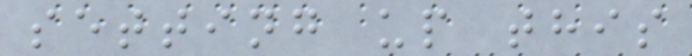setting up this
